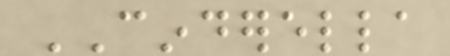CINDERELLA
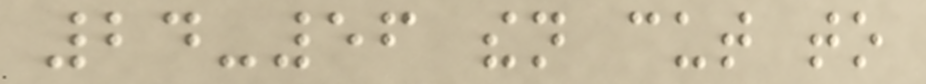24-56 then cut to
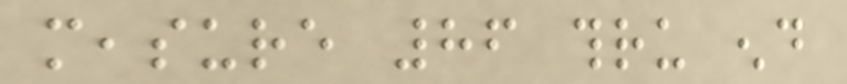measure 86 thru end
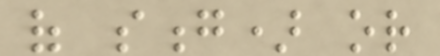of song) or
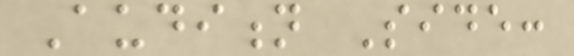Audition Side:
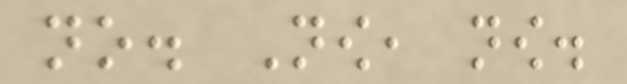no. Now, now.
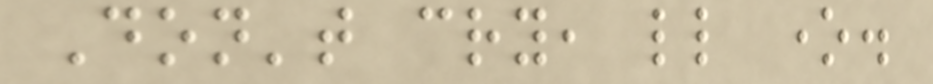Don't cry, little one.
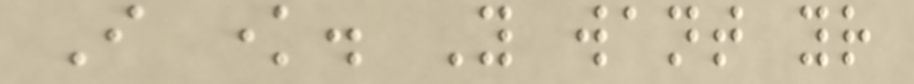I know. You want your
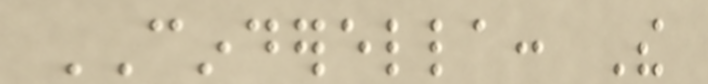CINDERELLA: The
